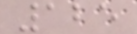125
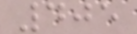405
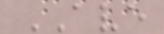AVE
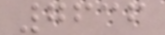7636
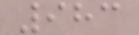983
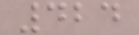424
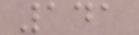141
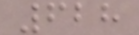628
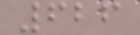626
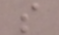s
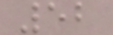52
